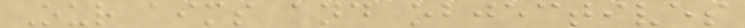Our aims and objectives
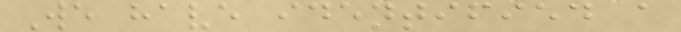We have identified a
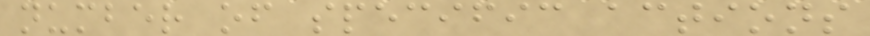number of specific actions
